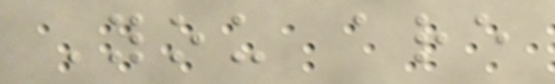You are
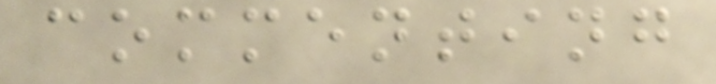commenting
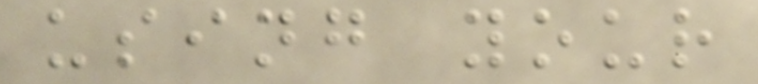using your
